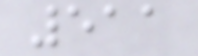511
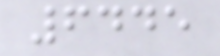6445
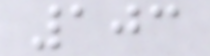103
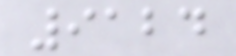9124
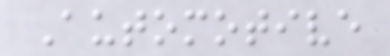Automotive
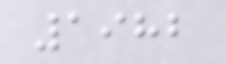1982
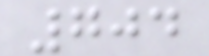704
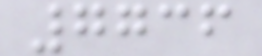7736
